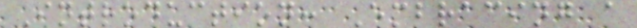Introduction: Embracing a
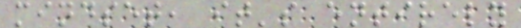mindset, it's entirely
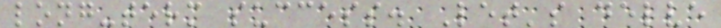long-term success. Let's delve
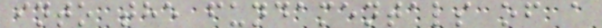into the fundamentals of a
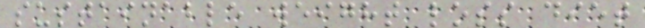sustainable weight loss diet
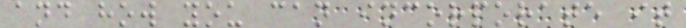and how you can incorporate it
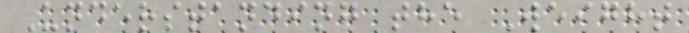Understanding the Weight
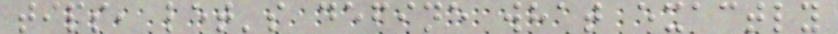tips, let's define what exactly
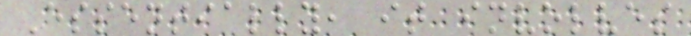Essentially, it involves
